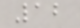12
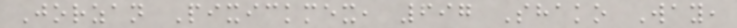Jorzan Pixickmex, 697 Shako Way,
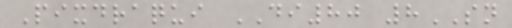Pixdraqui DI80 8SN
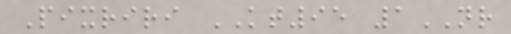Pixriri KT95 1NR
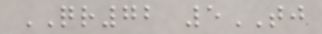QR72 5TJ
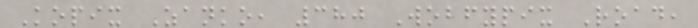Kopix Zanko, 380 Wobfypix Road,
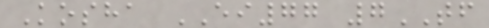Kosha EI77 7TF
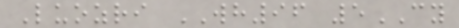Luozri WH96 5CY
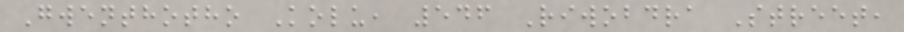Gwenthotho Kolu, 546 Riwobdra Street,
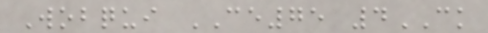Wobqui CE75 4CK
